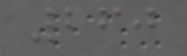260
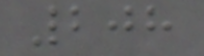208
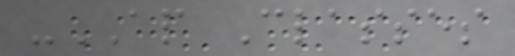-AP Classes
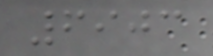6903
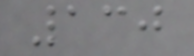130
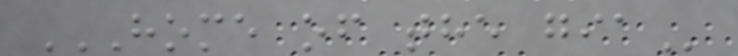HOME OF THE GIA
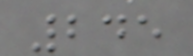245
